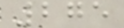275
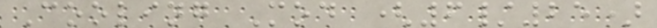Cooling Mod (6/25)
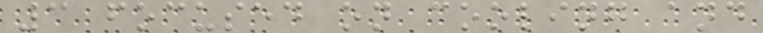3 focused on cooling and
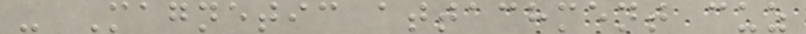- Magnetic attachment cuz
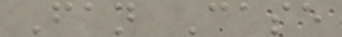Fan Case
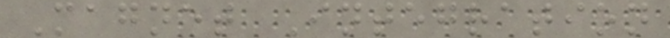Magnet Integration
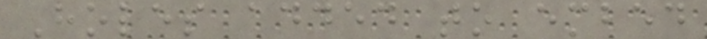Holes added to embed
